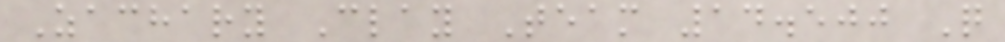Zachary Clay Team 14.500 Q
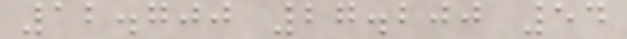12.700 27.200 54
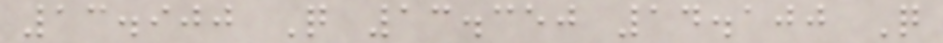13.900 Q 13.350 14.100 Q
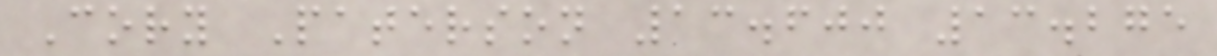Cory Paterson 13.600 13.275
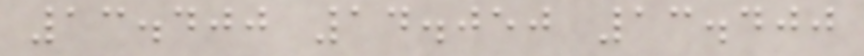13.400 14.050 13.400
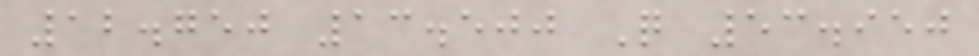12.750 13.500 Q 53.950
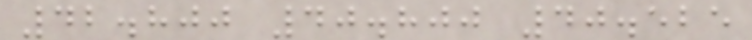42.800 40.800 40.525
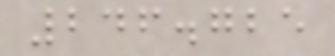246.725
